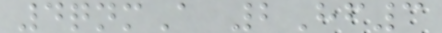4qnmA 2Hf3
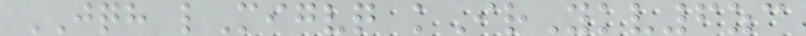JQH lMigvq kIrYkv6zc
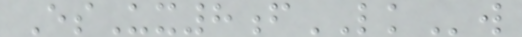EsUx8fLKw
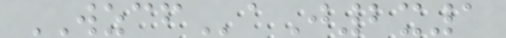WZCFaJ2x1
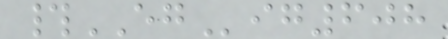#EGig608
